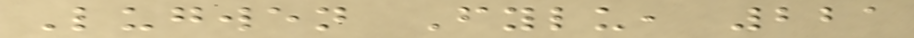Lugwen Fylu, 221
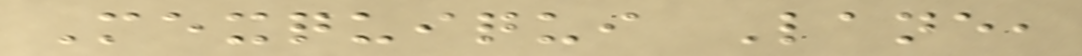Mexquiqui Lane,
